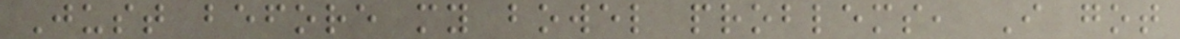Just before my bowel problems, I got
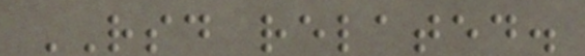RSD related.
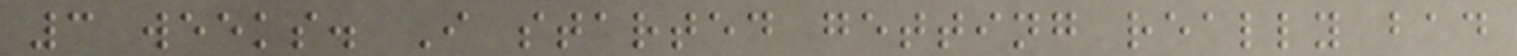3 weeks. I started getting really bad
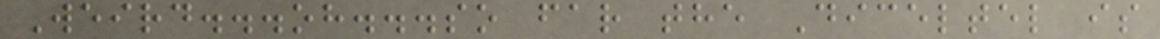Weird...oh...so far the Diceltel is
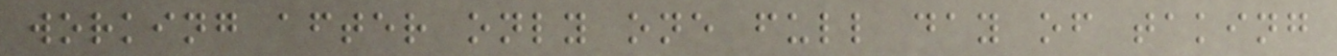working after only one full day of taking
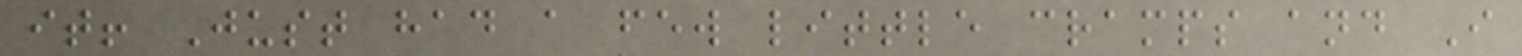it! Just had a few little cramps and I
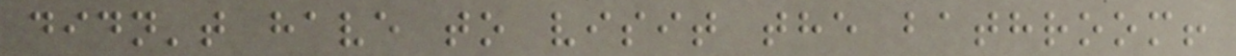didn't have to visit the bathroom!
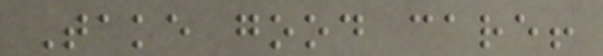Take good care!
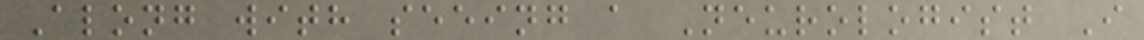Along with seeing a Neurologist I
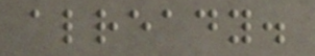already.
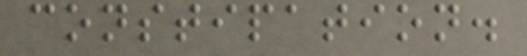constipation.
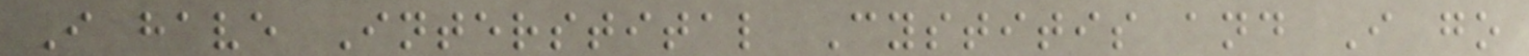I have Interstital Cystitis and I go
